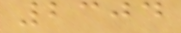2304
